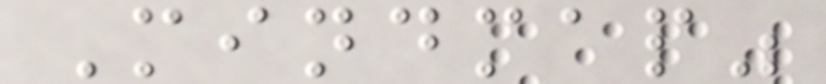Mindmap"
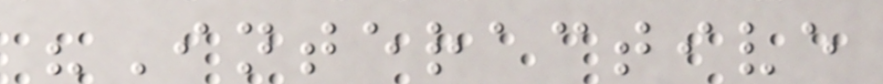"Interactive
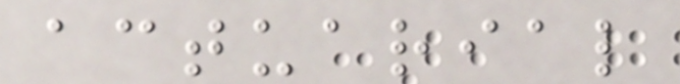actuarial
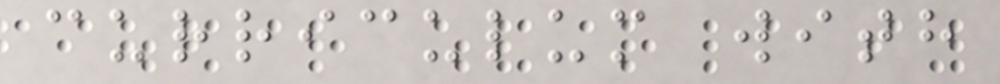curriculum with
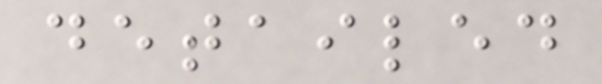detailed
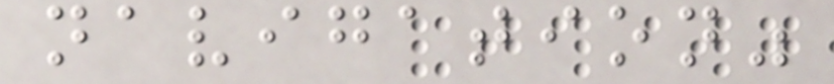navigation"
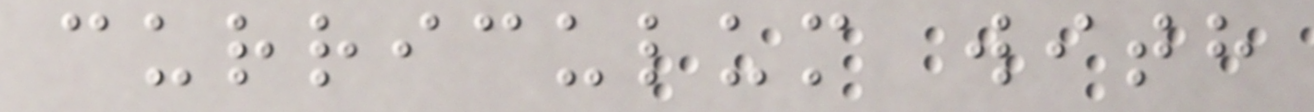curriculum with
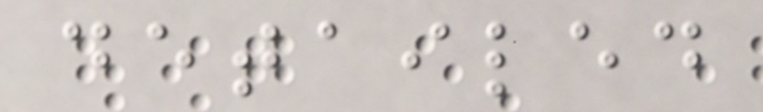detailed
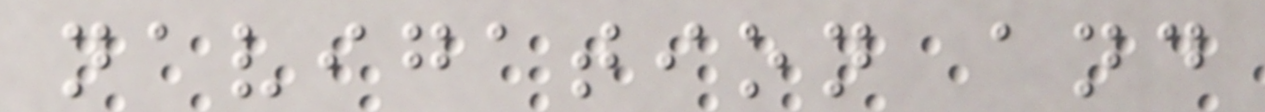navigation and
